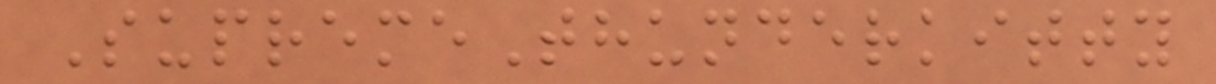SupremeThunderkitty
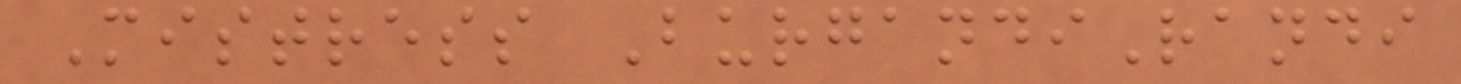Mistress BurgandiRandi
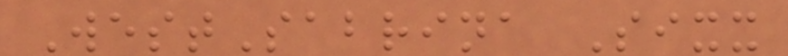WestSabrina Sixx
